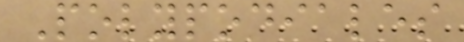Polypodiales
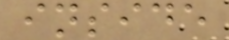inside
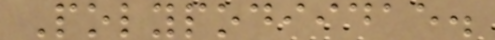Polypodiidae.
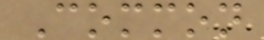Common
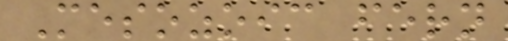Mesozoic fern
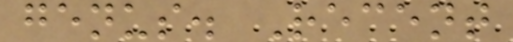genus. Recent
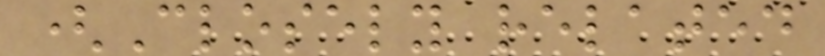(Closely related
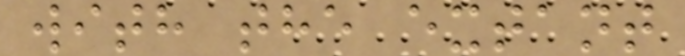with the extant
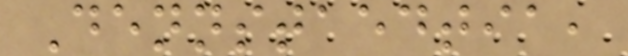Dennstaedtia,
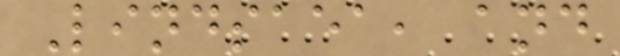Lindsaea, and
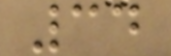34
